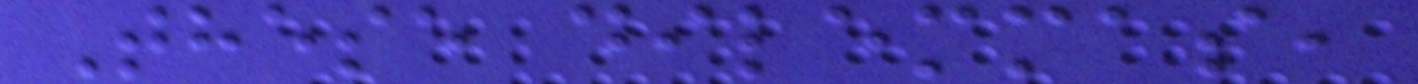These dilemmas,
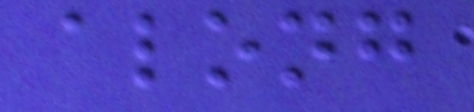along
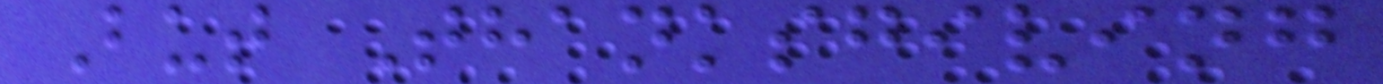But Thanksgiving
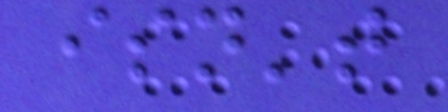isn't
